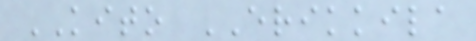KITO ERIKKILA
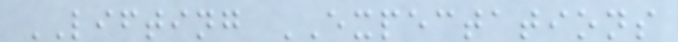LIFTING EXPECTATIONS
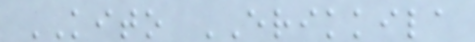KITO ERIKKILA
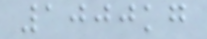1000kg
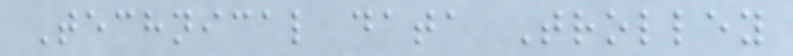Technical data Trolley
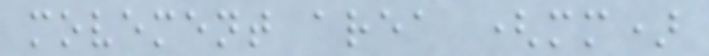movement area (mm)
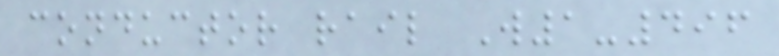conductor rail W1-496
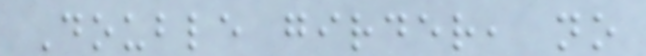Double girder, no
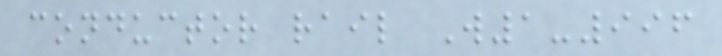conductor rail W1-996
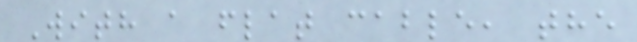With a flat cable, the
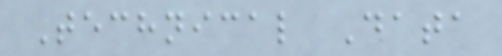Technical Data
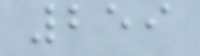259
